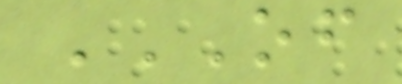OF
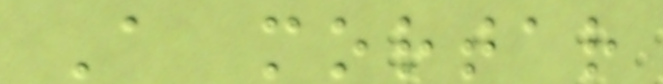A mortar
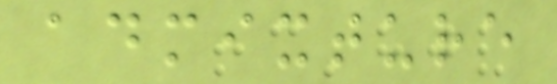admixture
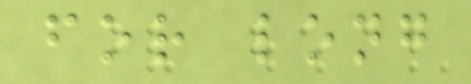for long
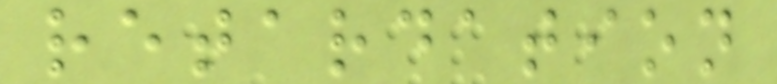retardation
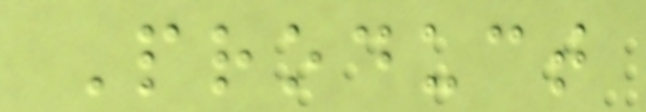Product
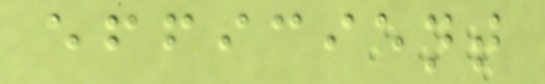efficient
